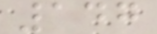147
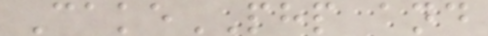CakePHP and
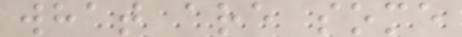what are some
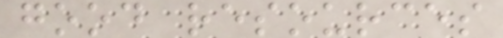good resources
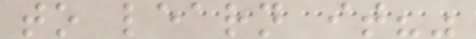to learn it?"
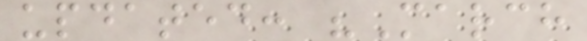updated: "March
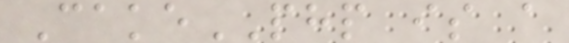CakePHP is a
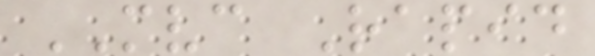MVC Rapid
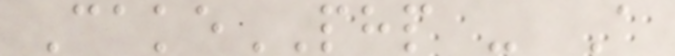CakePHP - A
